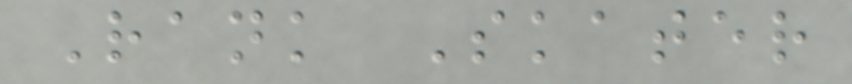Rank Skater
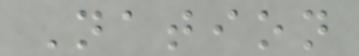Nation
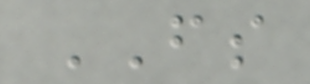FS
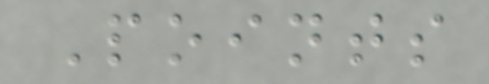Points
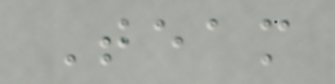Team
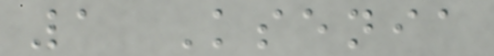1 Ksenia
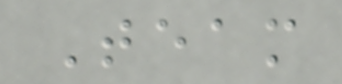Team
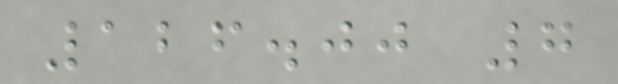126.00 7
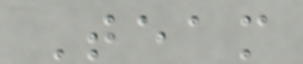Team
